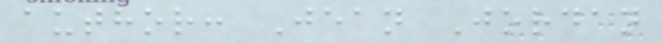author: Jean Jordan
